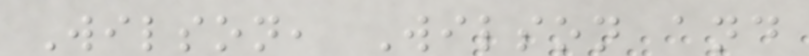Wilson, Wilson and
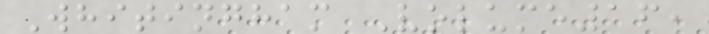Whitingham Volume16,
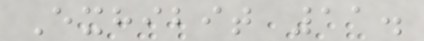Exhibit 11.
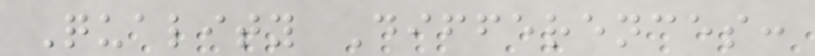Quality Differences:
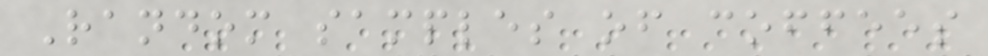Random samples of coffees
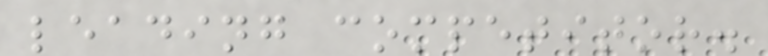leading competitor.
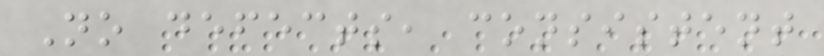No defects, consistent
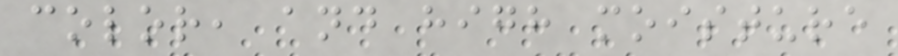color, and high moisture
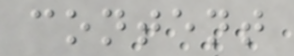content
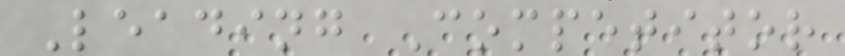Leading Competitor
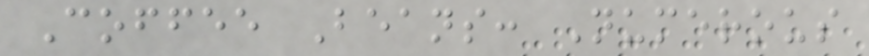Coffee Beans: Numerous
